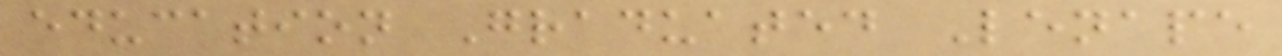education Graduated Lenape
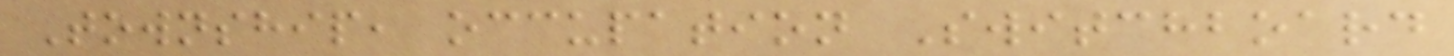Township, occupation Switchboard
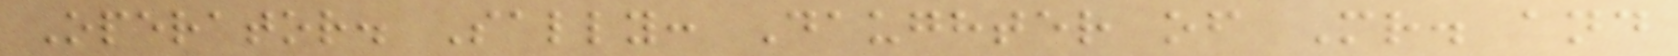Operator. Sally: Daughter of Mr. and
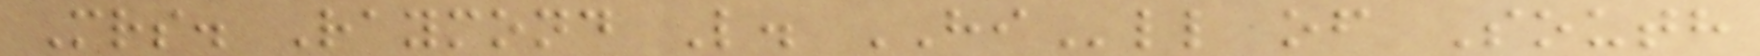Mrs. Raymond L. HIll of South
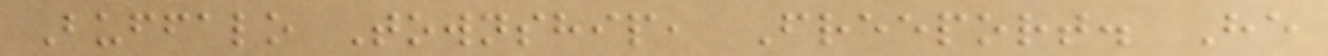Buffalo Township, Freeport. He
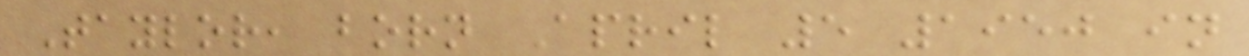Taylor, born April 5 1950 in
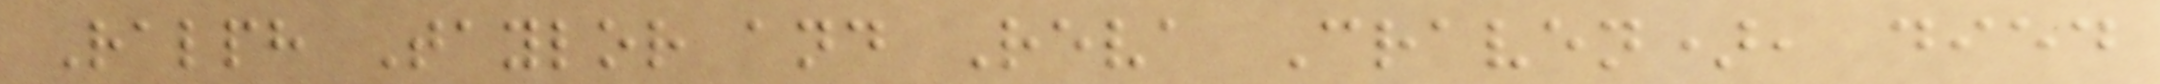Ralph Taylor and Reva Craven), died
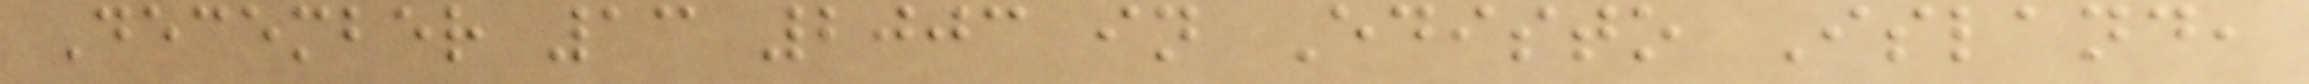December 13 2003 in Edisto Island,
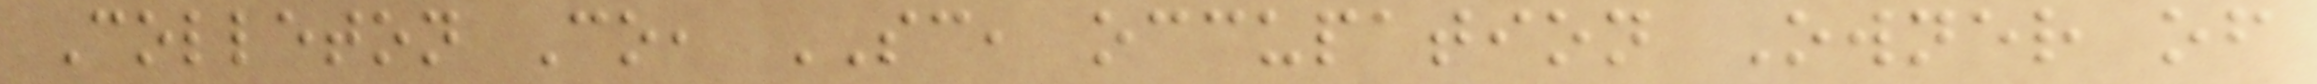Colleton Co, SC, occupation Owner of
